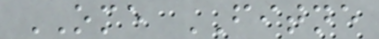OME FITNE
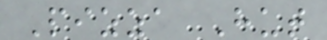Pizza Hut
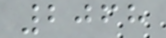2068
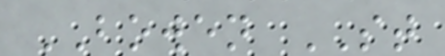BOWEN ST
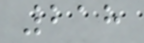218
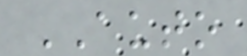AUTO
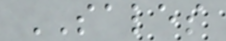SALES
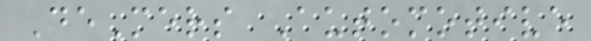DeMers Automotive
